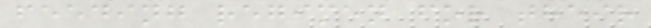feeding regimen for their
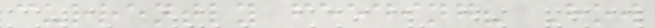currently feeding? How
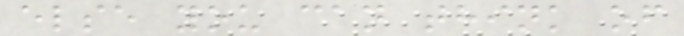else you can think of
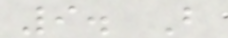9. B
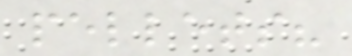pellets?
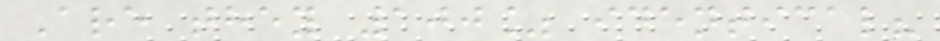Are they 100% identical?
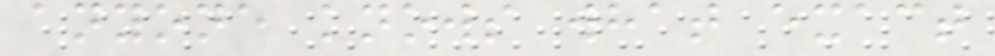anyone knows what exact
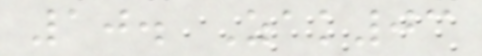10. Zak03
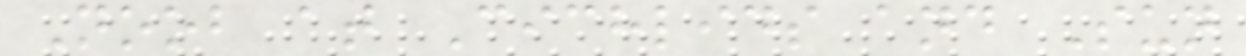Noob at Cichlids and Sun
